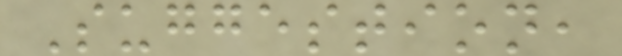Suggestion,
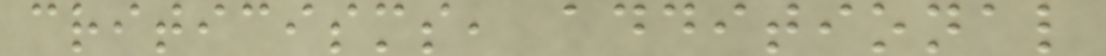criticisms, additional
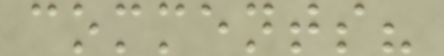comments?
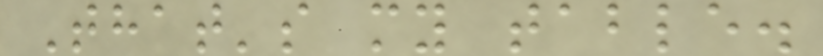That's my table.
